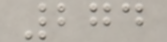274
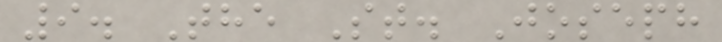9. The St. Joseph
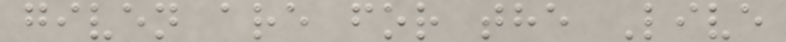given are for the Live
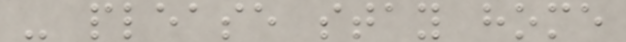- please stay home
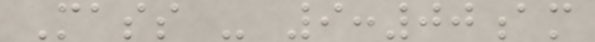Mass - 9:00am
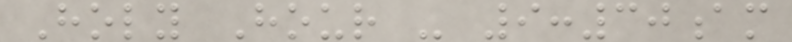Holy Hour - 9:30am
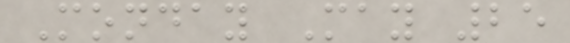Monday May 25
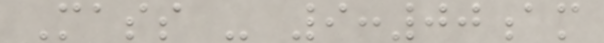Mass - 9:00am
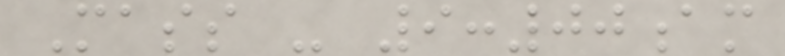Mass - 9:00am
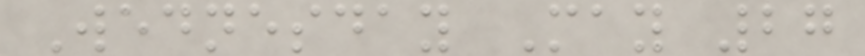Wednesday May 27
